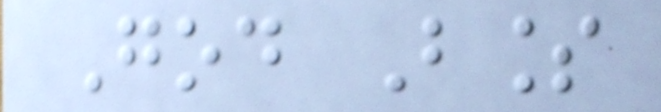God Bless
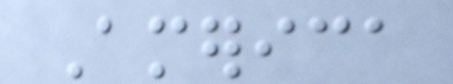America
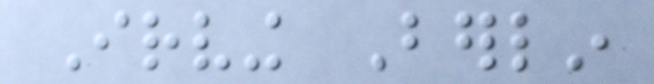Irving Berlin
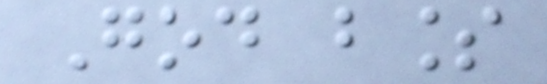God bless
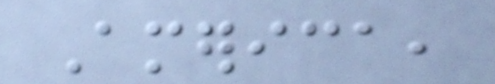America,
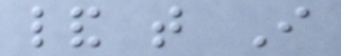land that I
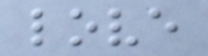love
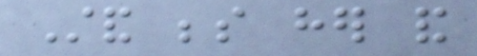Stand beside her and
